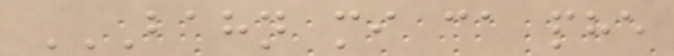BAHN MI CA PHE
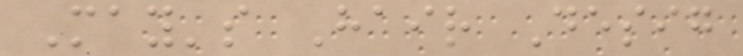May's Hair Desig
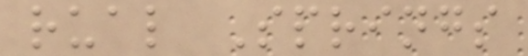rual Springs
